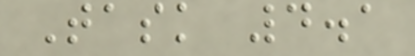Task 4.1
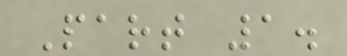Part 1.
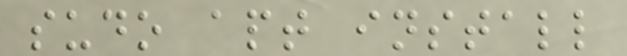sudo apt install
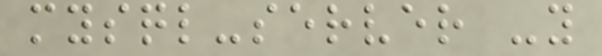mysql-server -y
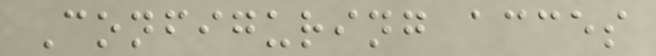Configuring acces
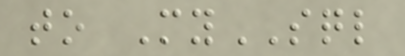to MySQL
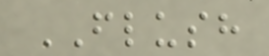FLUSH
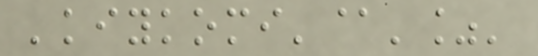'kiykomi'@'%'
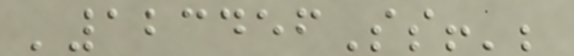'123456Ss!';
